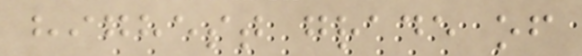highest grade of
